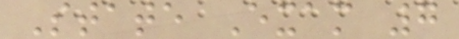State Exam 7
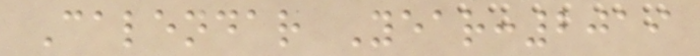Calendar Year:2019
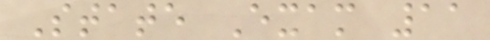State Exam 11
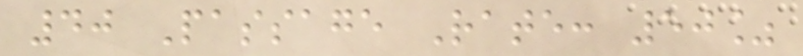40 Passage Rate: 50%
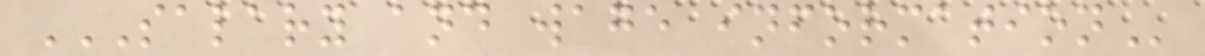SALARY AND WAGE INFORMATION
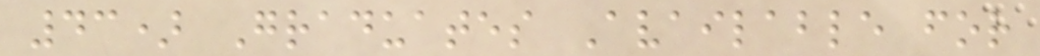43) Graduates Available for
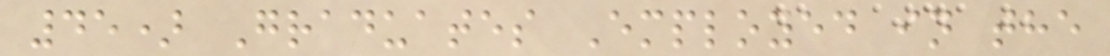45) Graduates Employed in the
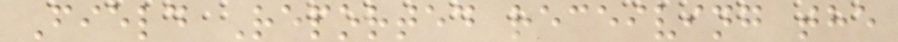Field Reported receiving the
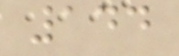144
